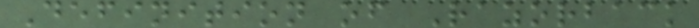Definition of Razorback
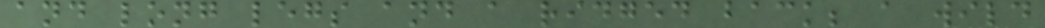and long legs and a ridged back; a wild
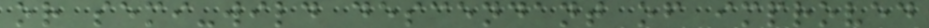or semi-wild descendant of improved
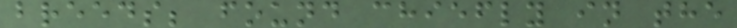breeds; found chiefly in the
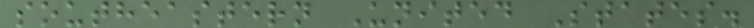southeastern United States.
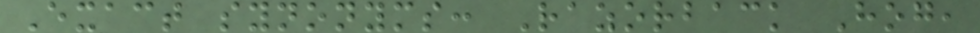Exact synonyms: Razorback Hog,
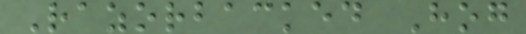Razorbacked Hog
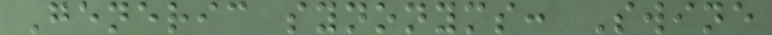Generic synonyms: Swine
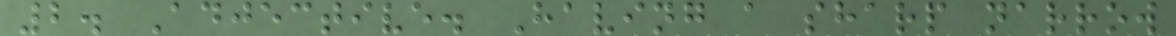2. Adjective. Having a sharp narrow
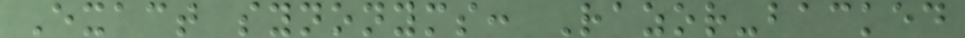Exact synonyms: Razor-backed
